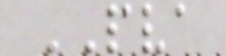PVA
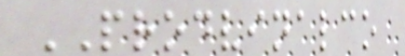PRODVINALCO
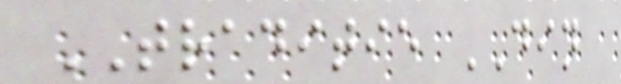TRADITIE DIN
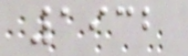1932
